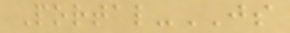Portal-JS
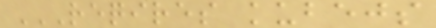REQIRES KUBEJS
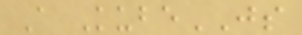A KubeJS
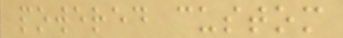powered custom
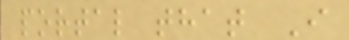portal that I
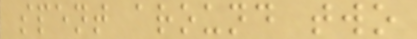spent around two
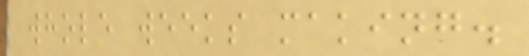whole weeks making.
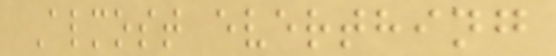Almost everthing
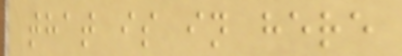that is in here
